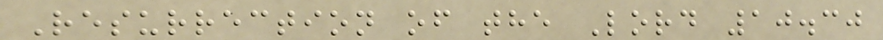Resurrection of the Lord 10.30
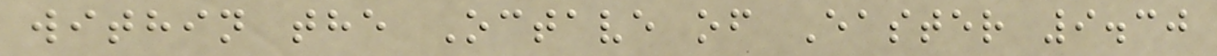within the Octave of Easter 9.30
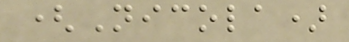(Nicola)
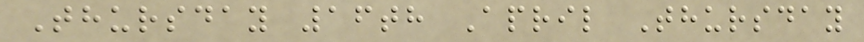Thursday 16th April Thursday
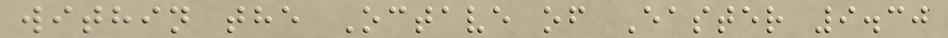within the Octave of Easter 9.30
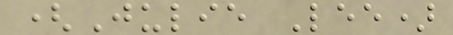(Julie Lee)
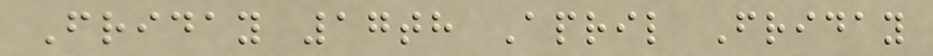Friday 17th April Friday
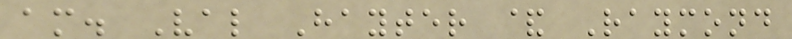am. Val Hayter & Raymond
